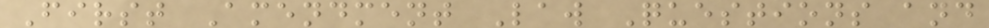First Amendment Law Questions and
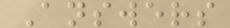Answers
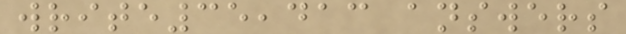write35,413 answers
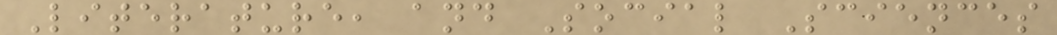Literature, and Social Sciences
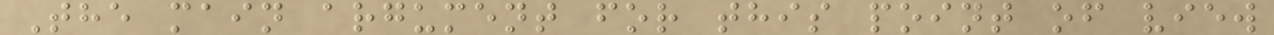The main argument for this point of view
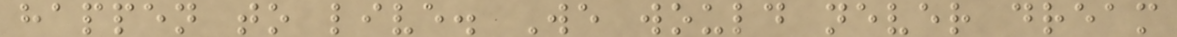happen to live. We would never dream
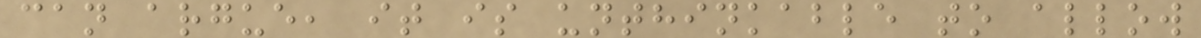can argue, it is unthinkable to allow
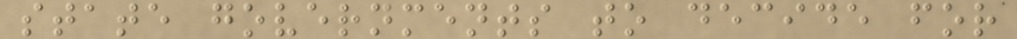state governments to decide for
